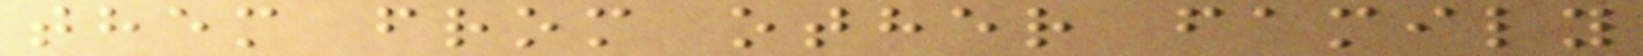them from other family
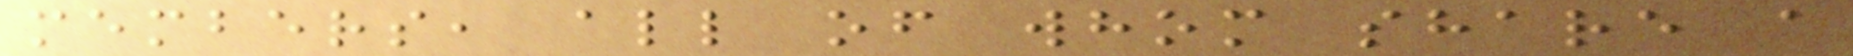members, all of whom share a
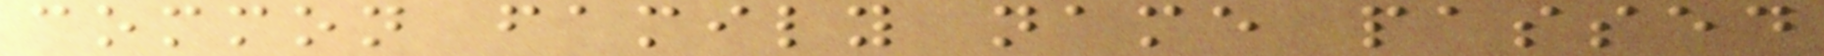common family name passed
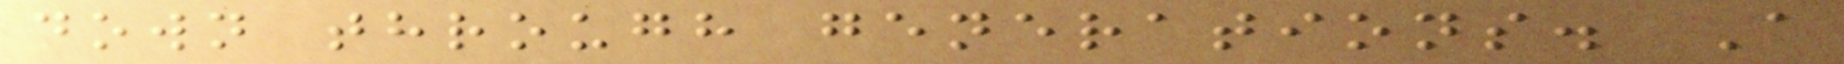down through generations. A
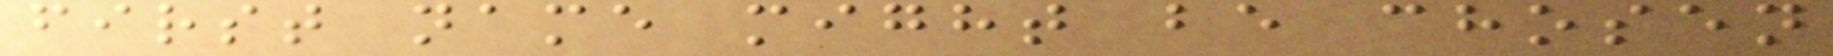first name might be chosen
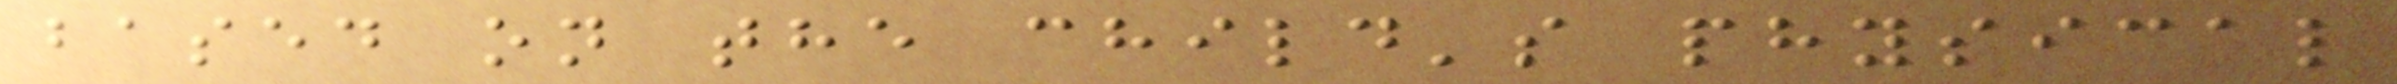based on the child's physical
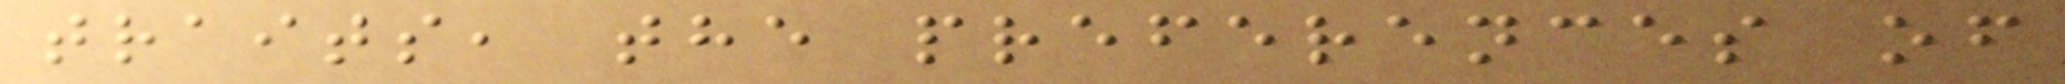traits, the preferences of
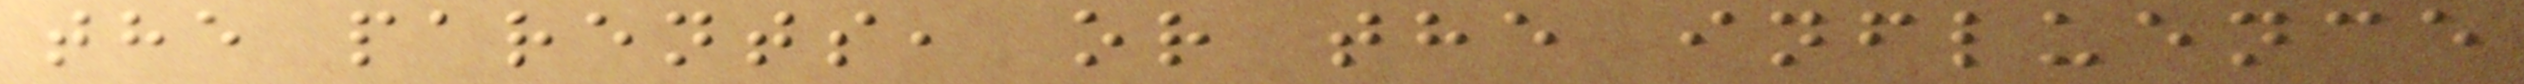the parents, or the influence
